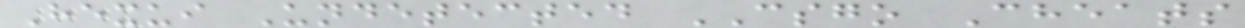Hexui Undetected CSGO Cheats
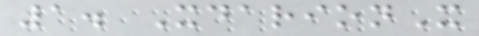1. XdarionX
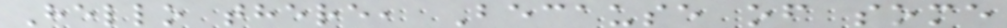Hello there, Because of some
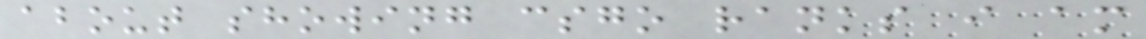about showing csgo ranks i am
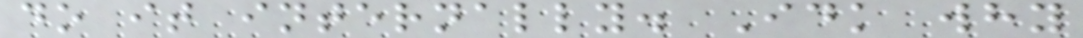do it internally. Idk why
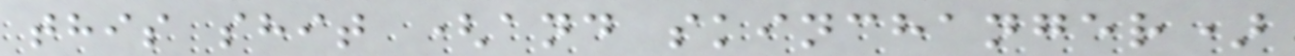this shit (and skinchanger)
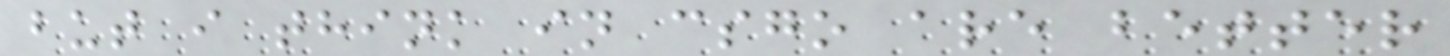but i think in csgo are better
